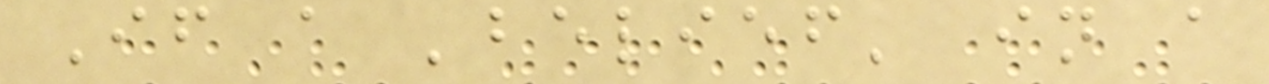If a 'belief' in a
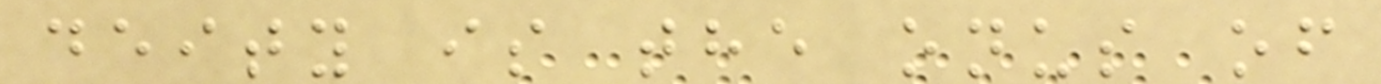deity is the onus of
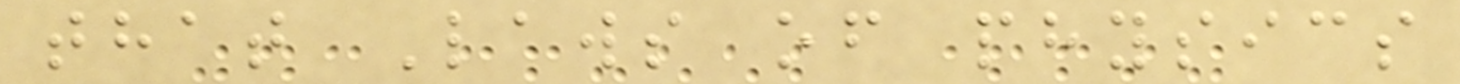that Laws of physics
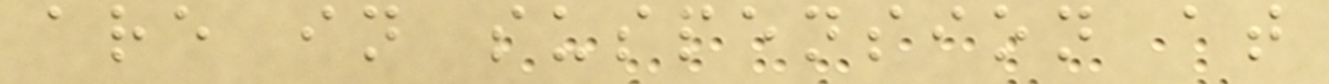are in suspension at
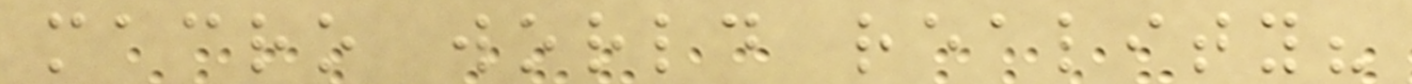macro world reality?
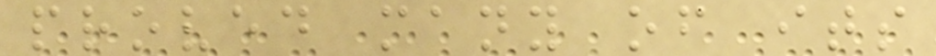proved many of its
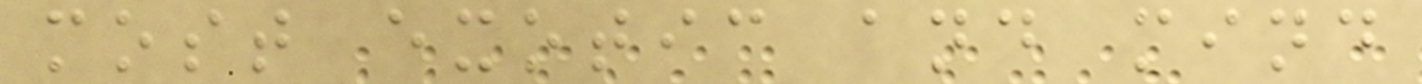most exotic and mind
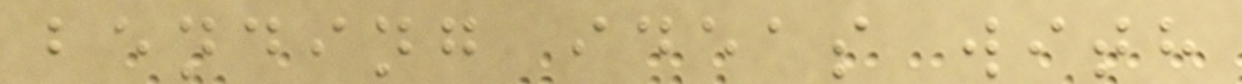bending ideas with
